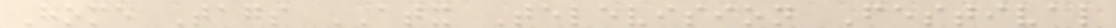Home Tags ATX Television Festival
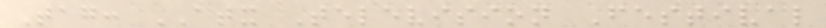Tag: ATX Television Festival
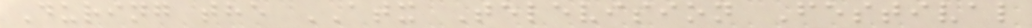During the ATX Television Festival
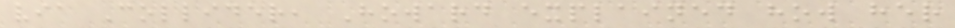via Collider, Howard explained how her
